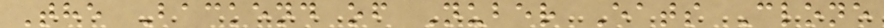The Backend of Nuber Eats Clone
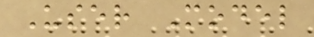User Model
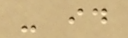- id
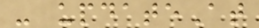- updateAt
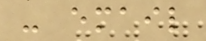- email
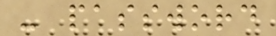- password
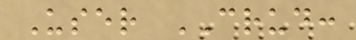User CRUD:
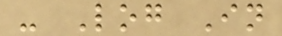- Log In
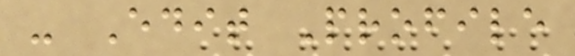- Edit Profile
